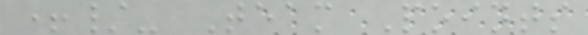+/- Team Points
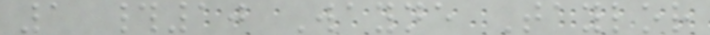1 #10 Wayne Taylor
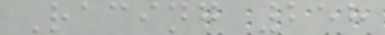Racing 258
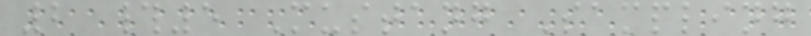2 #5 Mustang Sampling
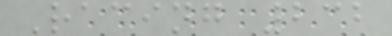Racing 232
